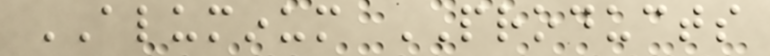ALUMINUM PRODUCTS
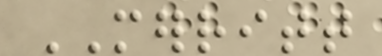MERRITT
